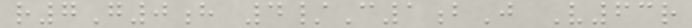r7G0h 4/C1bJ V63r
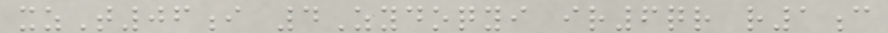xzT06i 4Zydoqyi ir6qr r1c
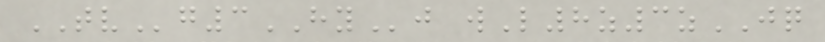TVg3HYj wL8z3zJQ
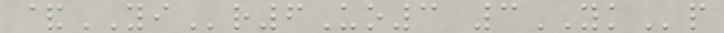&YIr6Uo3 3YKp
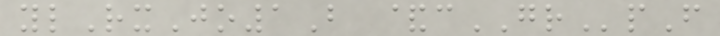ylRxJo1B &cGRpF
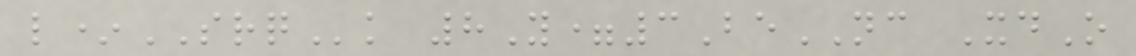l*SRQk 8Y=3BeNC XdO
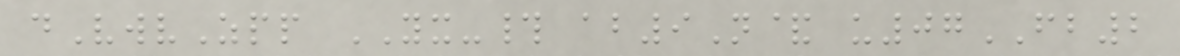dVwvZpp YX-# ab9N& u07FB2
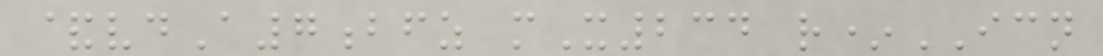&vdA7bfz mX234 r*ICN
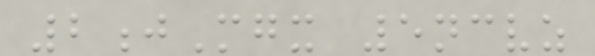2jMgx 5ncvz
